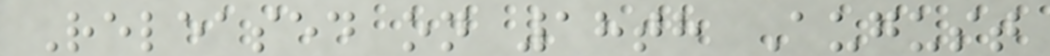Released on 18th August
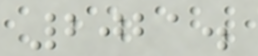2021.
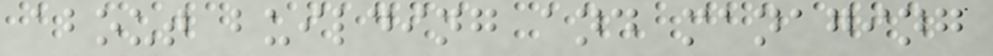about building and managing
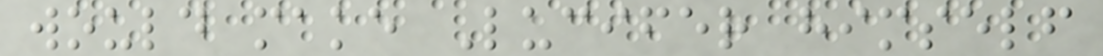would make Lucifer himself
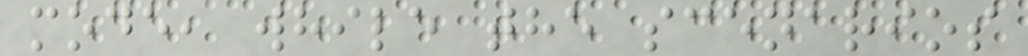mode, while the scenarios
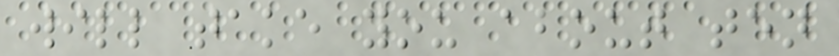will take you about ten
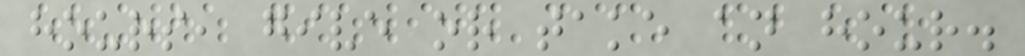hours, give or take an hour.
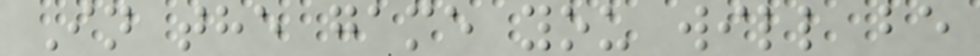In the game you will be
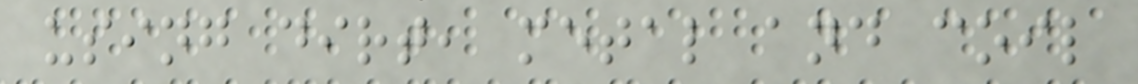using dirt, metal and coil
